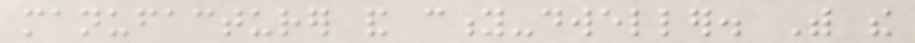manufacturer and city-dweller. With the
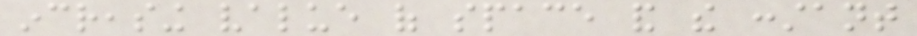increasing value of space and the constant
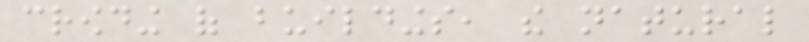crowding of buildings, the natural
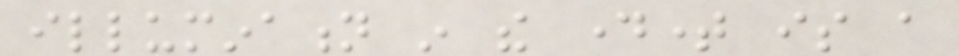illumination in the daytime is a
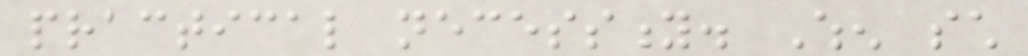practical necessity. When such
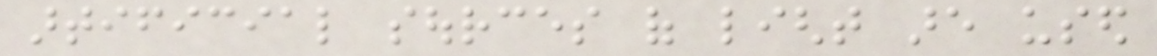artificial sources of light are used
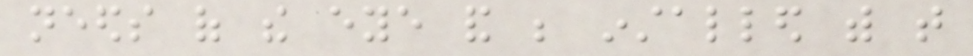needs of the eye and be installed with that
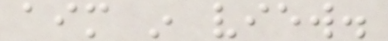aim in view.
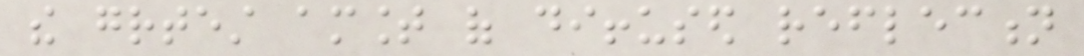the greatest amount of diffused reflection
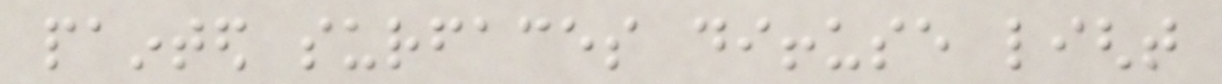painted surfaces diffuse light
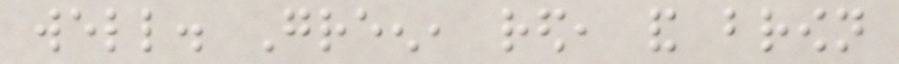well. Green, red, and brown
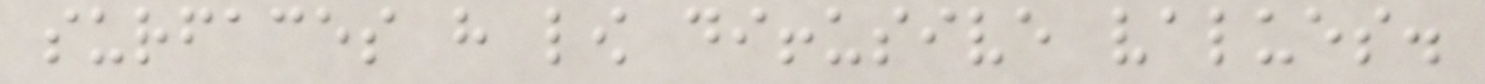surfaces have low diffusive values.
